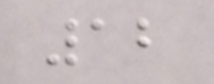12
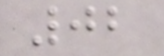02
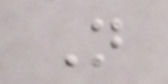N
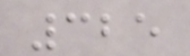325
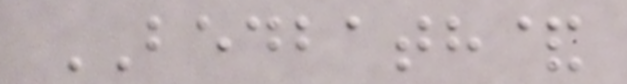BEDBATH&
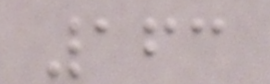163
